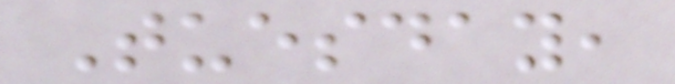Tuesday,
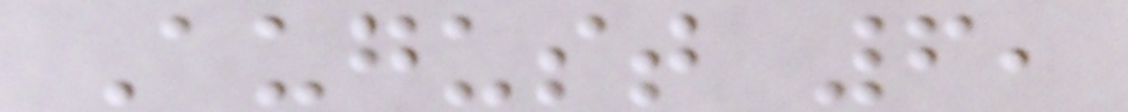August 6,
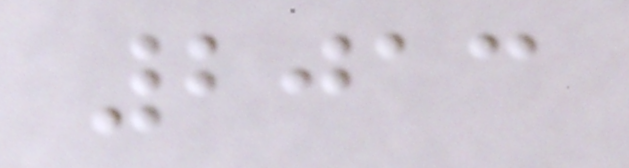2013
